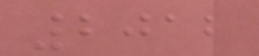2012
